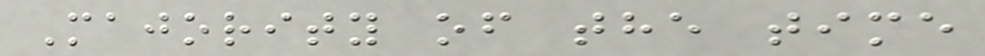Majority of the time
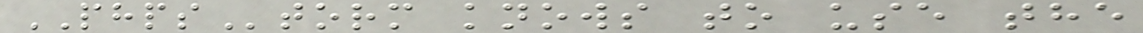PHPStorm knows to use the
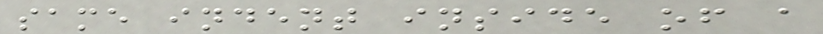same indent inside of a
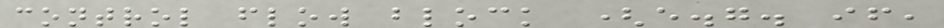control flow block (e.g. if,
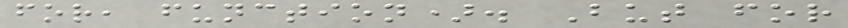for, function). But for
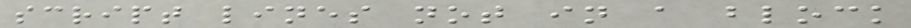script lines not in a block
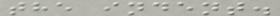the indent.
